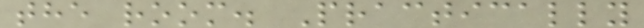the room. Practically
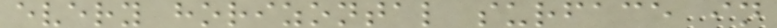every horizontal surface in
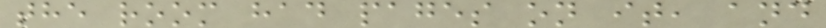the room had pages on it, and
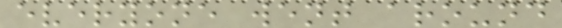everyone went around
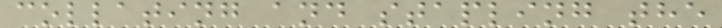collating and stapling the
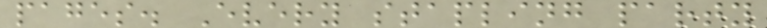pages. Every stapling party
